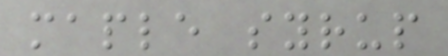maple syrup
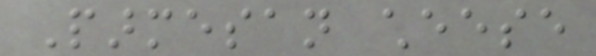Parmesan cheese
